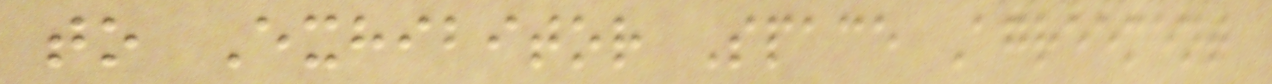to Exhibitor Space Agreement
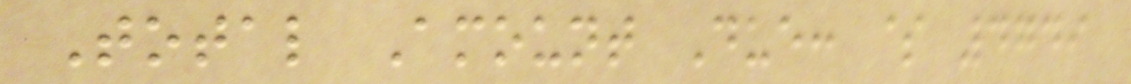Total Amount Due: $ 4749
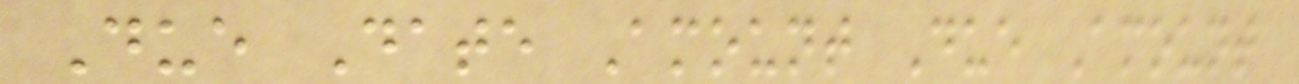Due Date Amount Due Amount
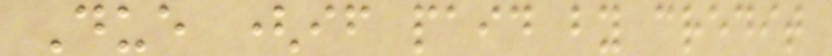Due (if paid by credit
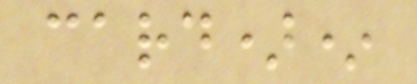card)*
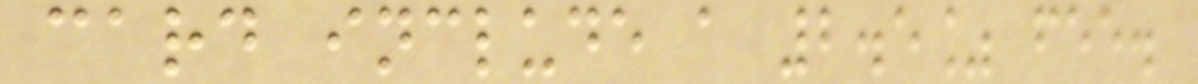card include a 2.5% fee.
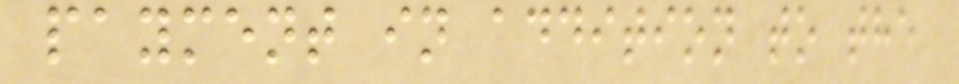payment in addition to the
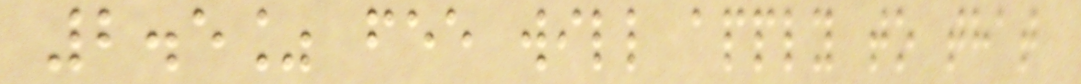2.5% fee will apply to that
